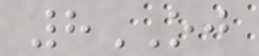8OJ
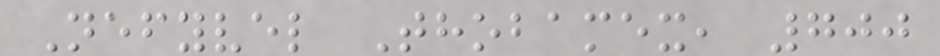Nefyvel Thobamex, 700
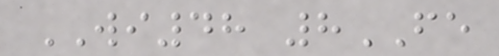WI48 8FE
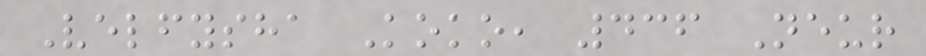Velfysha Koko, 436 Neur
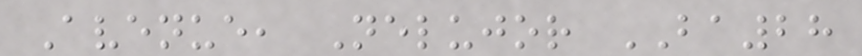Avenue, Nelujor BA28
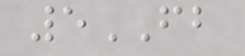5FB
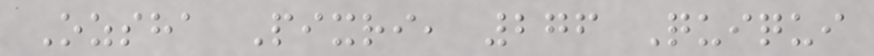Ozsha Pixri, 276 Quiqui
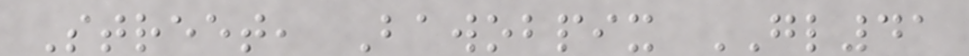Street, Bawobpix GL41
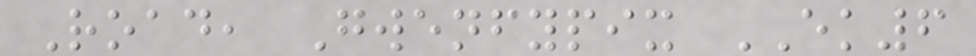Road, Gwenfypix EK6
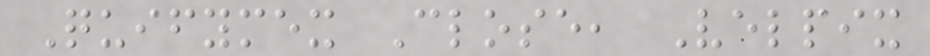Quifymex Close, Velpix
